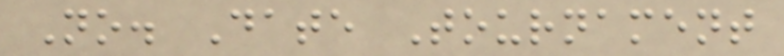No. Date Tournament
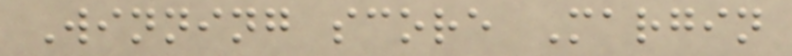Winning score Margin
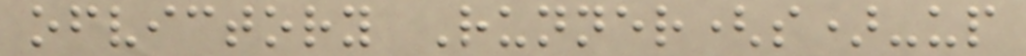ofvictory Runner(s)-up
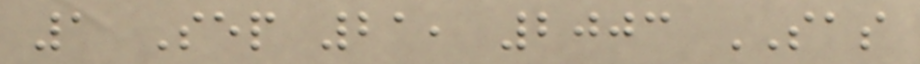1 Sep 21, 2003 SAS
